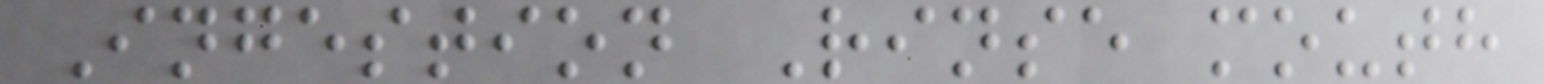Ingestion Rinse mouth
